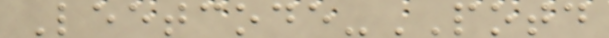Leetcode-POTD
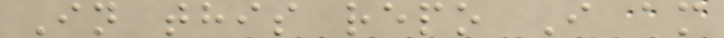In this repo I am
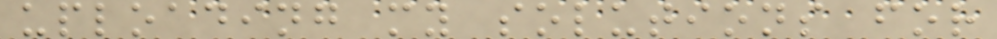uploading my solutions for
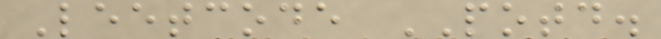Leetcode POTD.
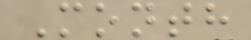Month
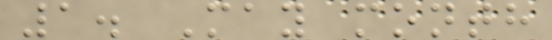1. May month
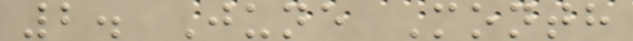2. June Month
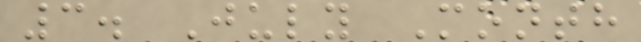3. July Month
